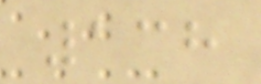138
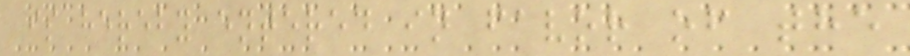is hereby entered in favor of the
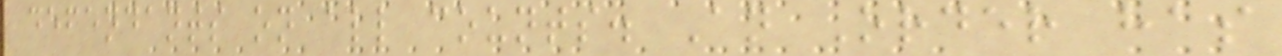defendants on all counts. An Order has
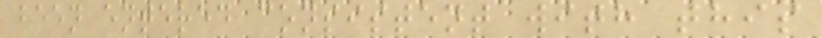been entered consistent with this
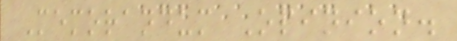Memorandum Opinion.
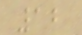12
